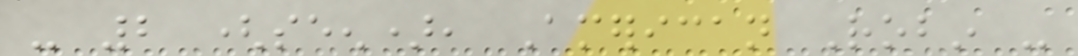- 2 (seen), American Robin -
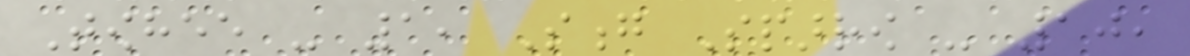Towhee - 1, Song Sparrow - 10,
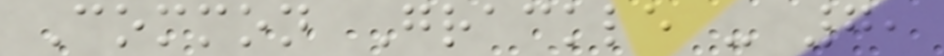Common Grackle - 7,
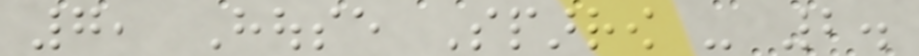7, House Sparrow - 2.
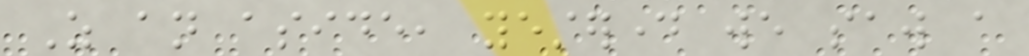As an aside, yesterday we saw a
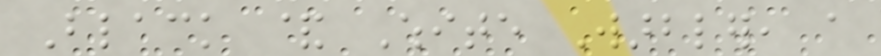Black & White Warbler, a
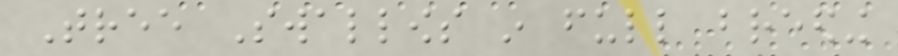Tree Swallows in full breeding
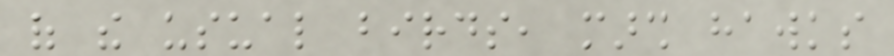of the usual birds, marsh hawks
